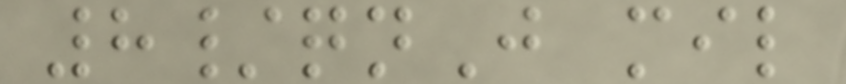8/qnJ mil
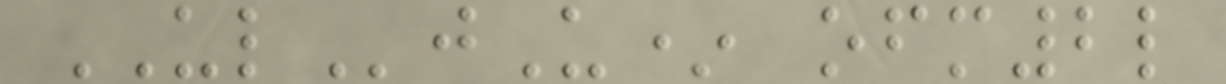ULjU* ofm2l
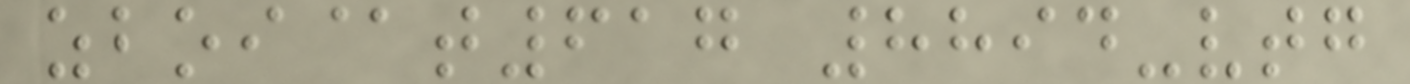zboi@t617 8894-vtg
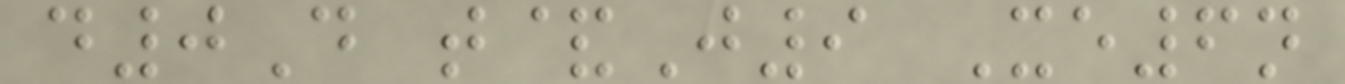d0D t&J9 Xe6n
